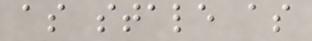as stale as
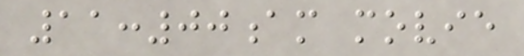11:00am movie
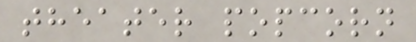theater popcorn
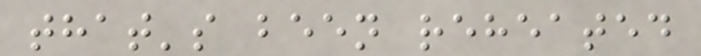that's been reheated
